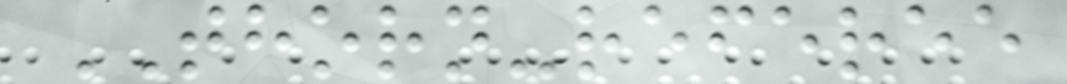THORN-referee
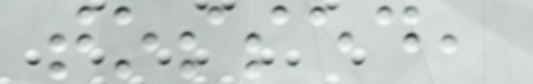tossed,
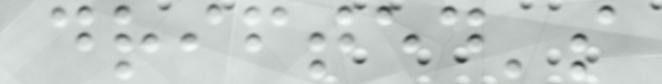drifted's
